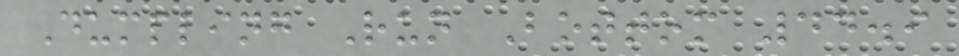Dumpling Run Bottom 44.9
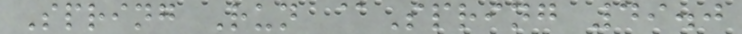Spring Run @Spring 49.0
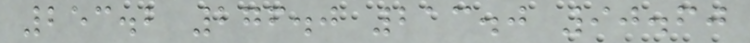253.2 276.0 213.0 90.60
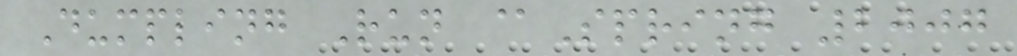Dumpling Run @Spring 2007
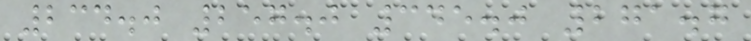234.0 257.0 345.0 271.7
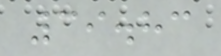39.83
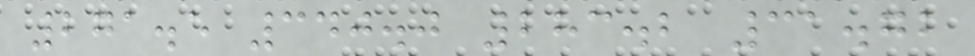271.5 340.0 283.2 31.72
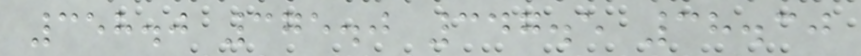358.0 375.0 347.5 38.30
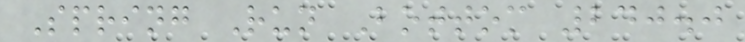Spring Run Bottom 240.0
